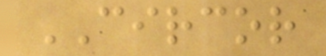CIRCOR
